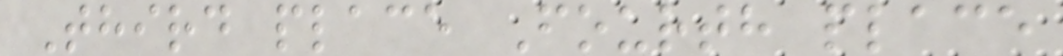Third place Fourth place
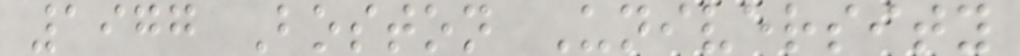1977 Boston University
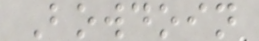Bowdoin
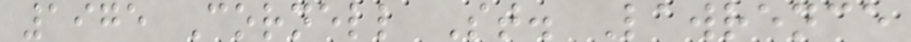1975 Cornell St. Lawrence
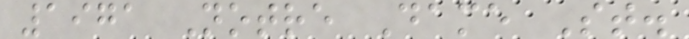1971 Notre Dame St.
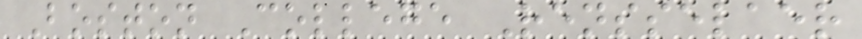Boston College Rensselaer
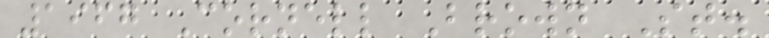1967 Cornell Brown St.
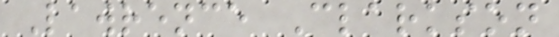Lawrence Clarkson
